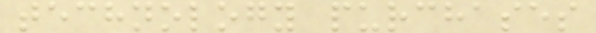technology purchases
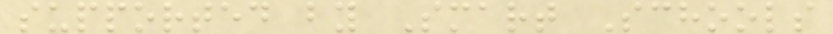supported by Smart Schools
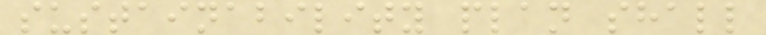sustainability plan shall
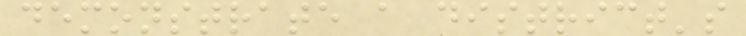demonstrate a district's
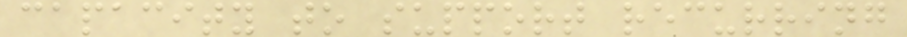capacity to support recurring
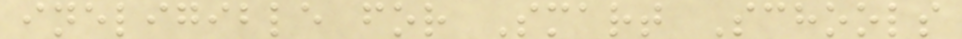ineligible for Smart Schools
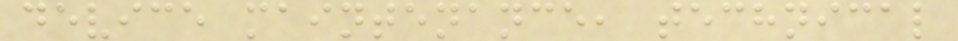device maintenance, technical
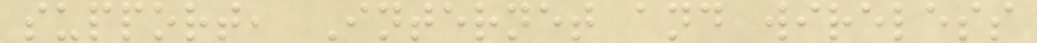support, Internet and wireless
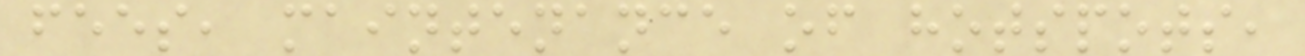fees, maintenance of hotspots,
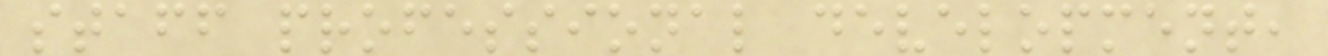staff professional development,
